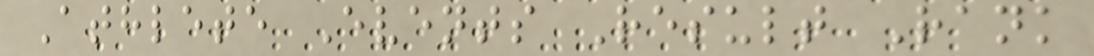Athlete Events Result Rank
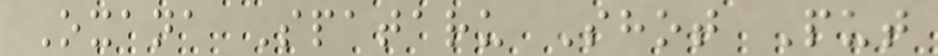Oxana Spataru Shot Put
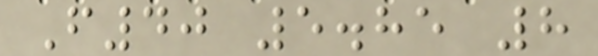F40 5.85 8
